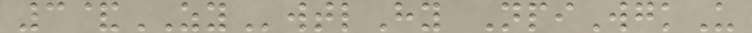3&ZYwtlHy NpiWgkU
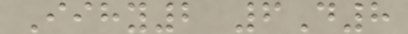Iihy2 6D8
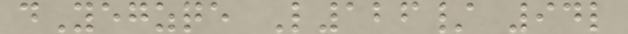dYegzqe L126/ 94l
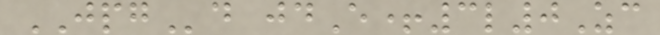JPGd jdE+3l0Zc
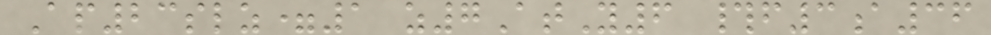Ap23slz=1 z7AtY6 #f3a36
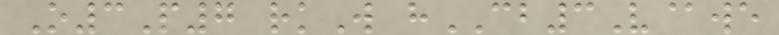O3P7 rkW hCB3V@we
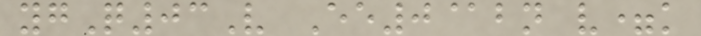ygQ03V Ee0@bn v=k
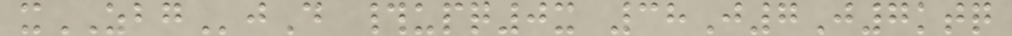xZBGjD #upq0x 38J7J7ktq
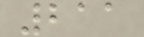211
